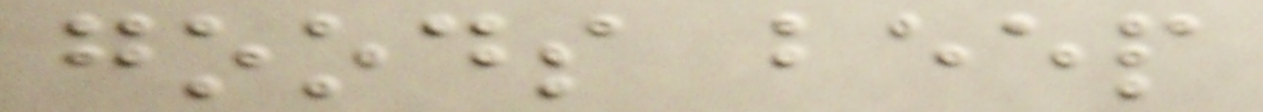goods beep
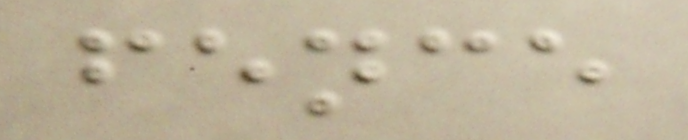fence
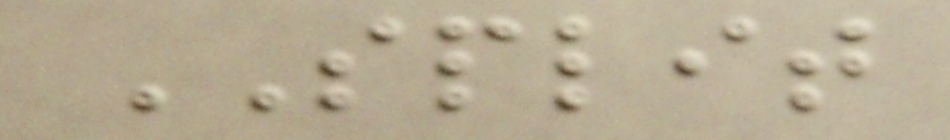SPLIT
